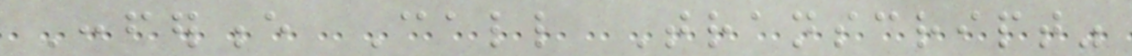Conference Call Transcript"
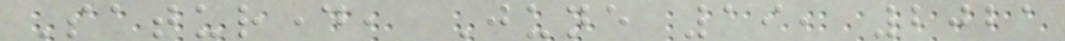Saturday, June 19, 2021
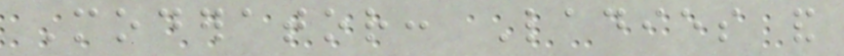Moderator: Ladies and
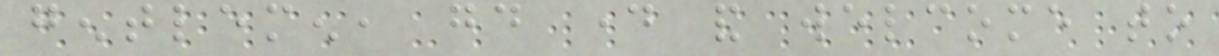gentlemen, good day and welcome to
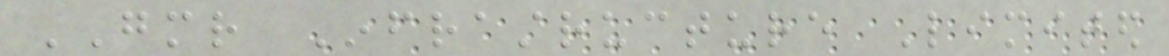GMR Infrastructure Limited
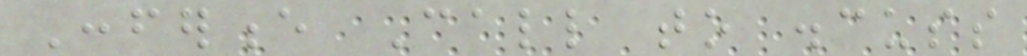Conference Call to discuss
